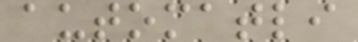automatli
